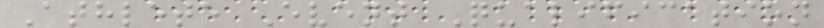Athlete Event Qualification
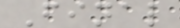Final
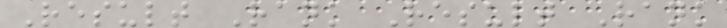Result Rank Result Rank
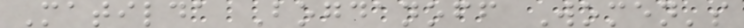Matilda Bogdanoff Women's
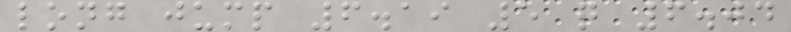long jump 6.19 5 q 6.04
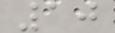10
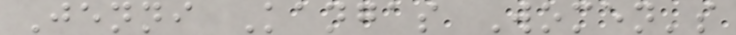Jenni Kangas Women's
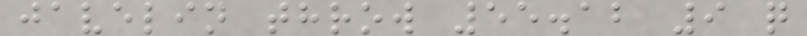javelin throw 55.12 9 q
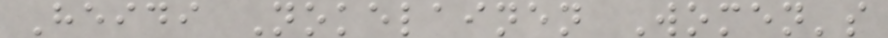Heidi Nokelainen Women's
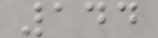144
